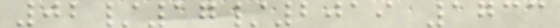02/17/2019 1733
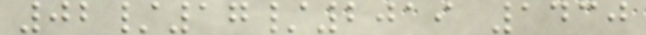02/17/2019 1430
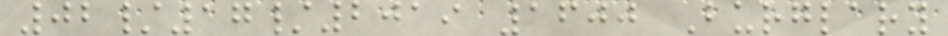02/17/2019 1600 Burglary
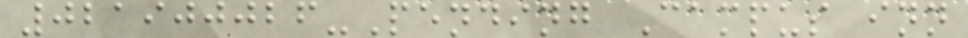021900026-Pending Campus inn
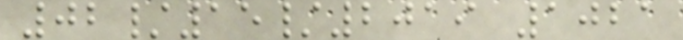02/15/2019 1021
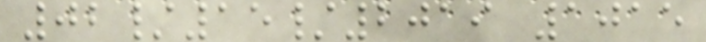02/15/2019 1015
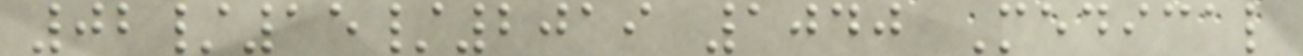02/15/2019 1040 Medical
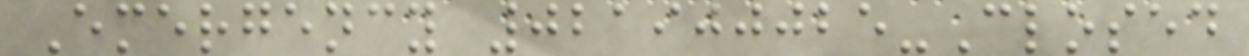Emergency 021900025-Closed
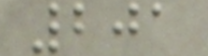201
